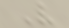V
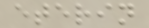eterin
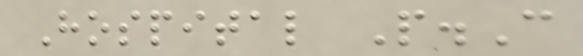Hospital P.C
